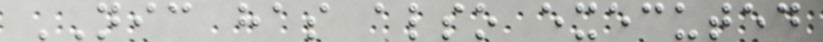NIC has also executed
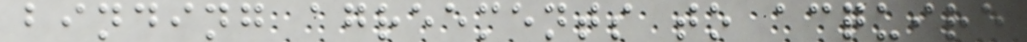binding agreements to acquire
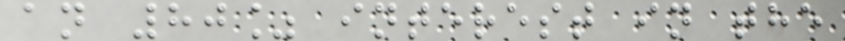an 80% interest in the
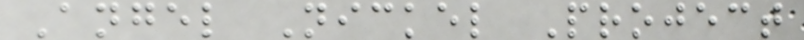Angel Nickel Project
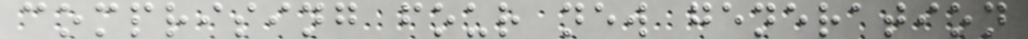comprising four new generation
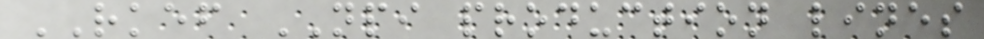RKEF NPI production lines
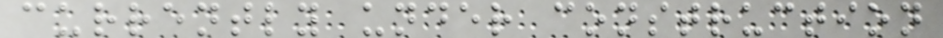currently under construction
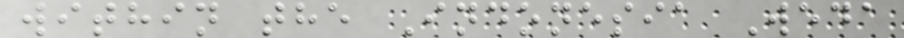within the Indonesia Weda
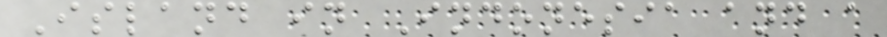Island in Indonesia and a
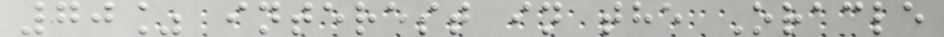70% interest in the Oracle
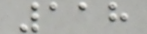118
